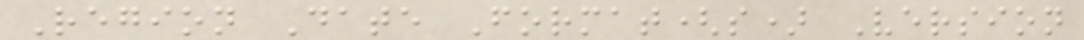Region Date Format(s) Version
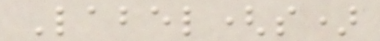Label(s)
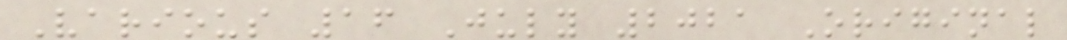Various 16 July 2021 Original
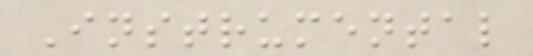Instrumental
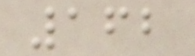162
